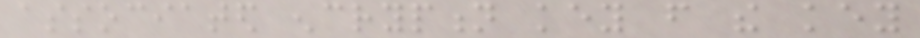associated encryption key from the key
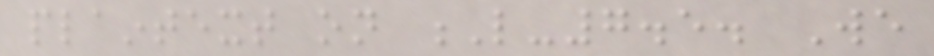plaintext on L-7.5. We
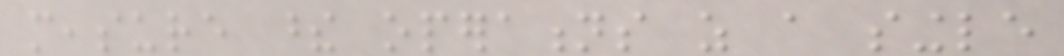measure these operations as a single
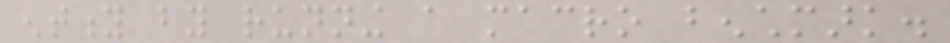entity by running a macro benchmark.
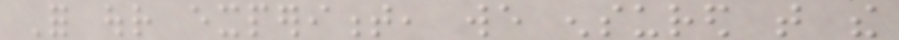For our experiment, we ensured that the
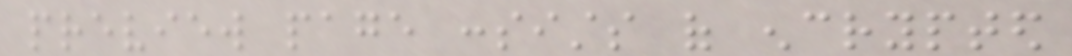preview page consists of encrypted
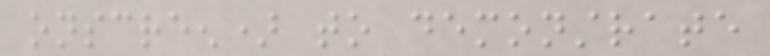onscreen) to demonstrate
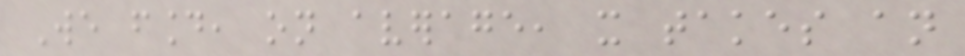We found, on average, it takes an
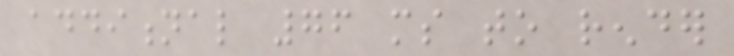additional 76 ms to render
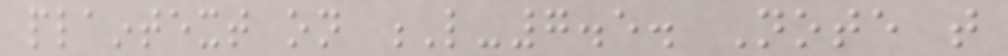plaintext on L-7.5. Note that
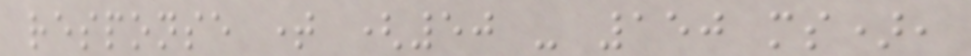response time (50 - 150 ms),
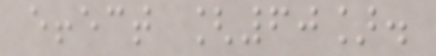effect [60].
